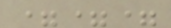===
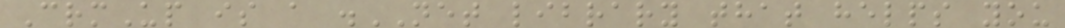CrmUp is a .NET library that helps you
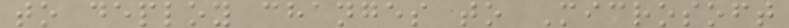to deploy changes to Microsoft
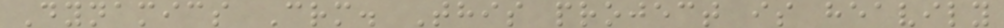Dynamics Crm. This project is heavily
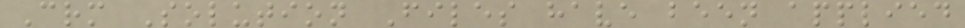Crm Solution Files have been applied
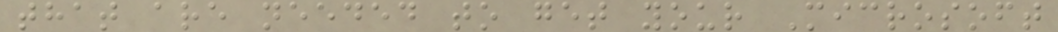that are needed to get your Microsoft
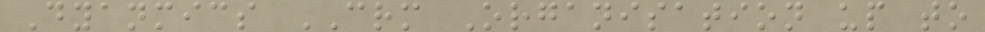Dyanmics CRM Organisation up to
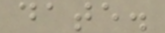date.
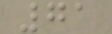71
